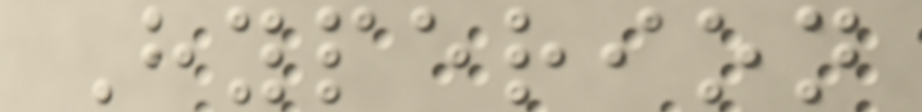Hyperion
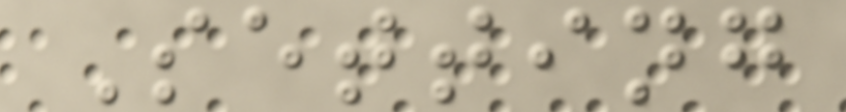Setting
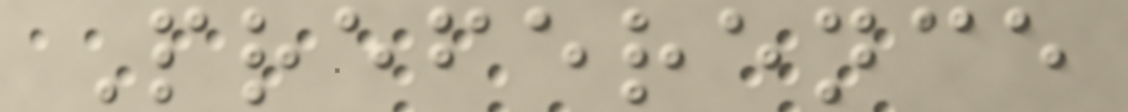Preference
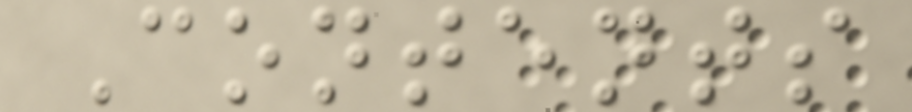Contents
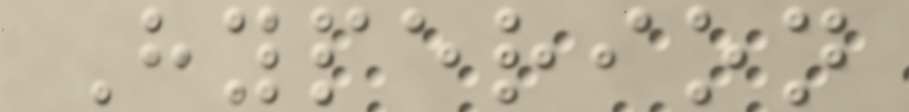Hyperion
